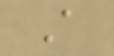A
